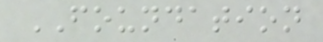FOUNDATION
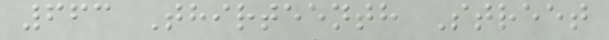663 Thirteenth Street
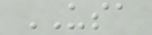USA
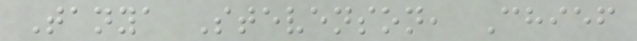Tanya Stevenson, Chief
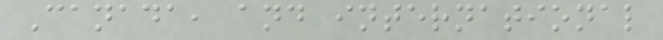Canada, and international
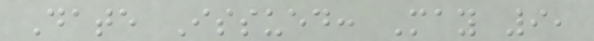Date Issued: May 9,
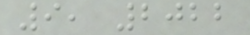9, 2022
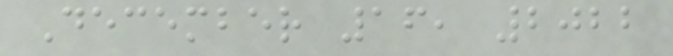December 16, 2022
